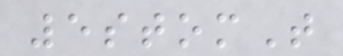5stomT
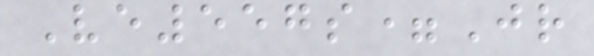Ve557s=Jr
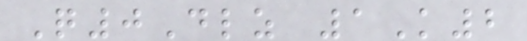Q0Dlz 1K2
